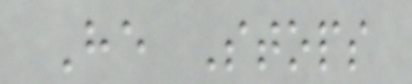He Stops
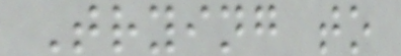Trying to
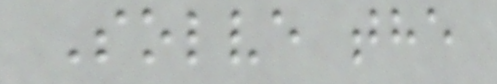Solve the
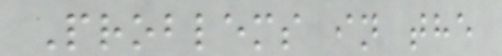Problems in the
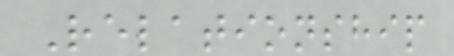Relationship
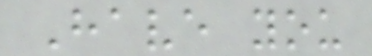Have you
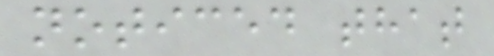noticed that
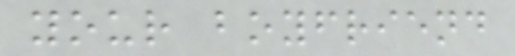your boyfriend
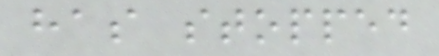has stopped
